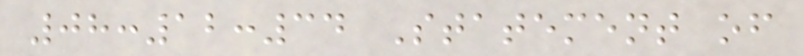08:12:34 Statement of
